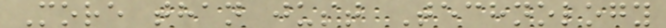More than just Technology
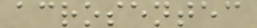acrosentec
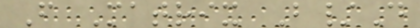F Matrix B/D
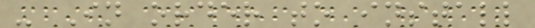- In order to install
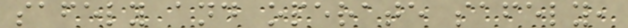safely and operate safely,
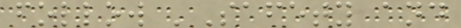follow 'Safety and
